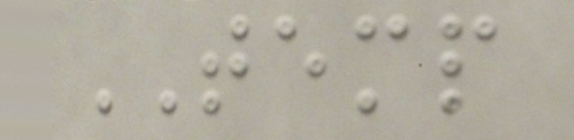TEMP
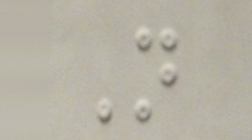N
